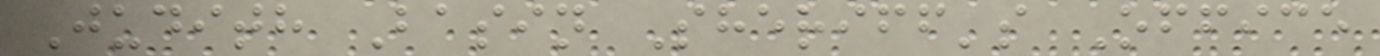Judith Basin Sheriff's Office
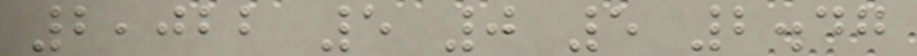2,022 5 0 5 2.47
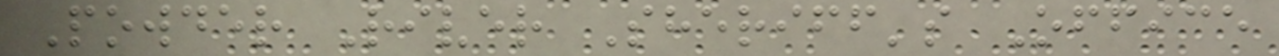Powder River Sheriff's Office
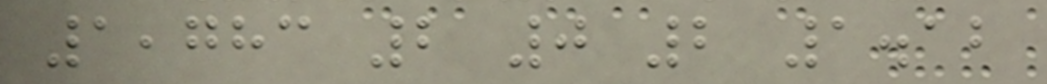1,783 2 0 2 1.12
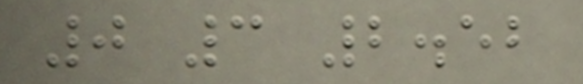0 3 2.52
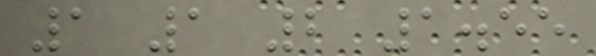1 1 2 1.55
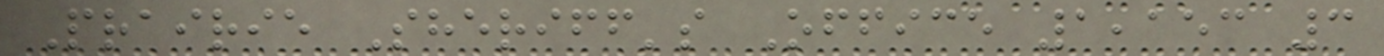Prairie Sheriff's Office 1,153 3
